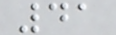41
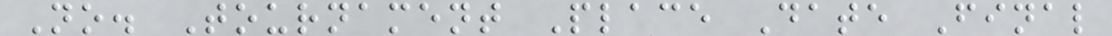No. Tournament Place Date Final
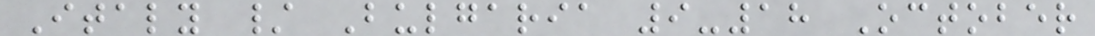Italy / Bulgaria 9-18 October
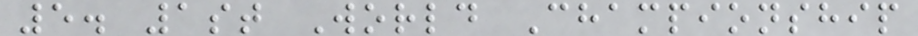5. 1st World Championship
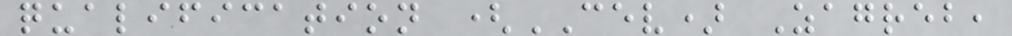qualification (CEV) Zagreb,
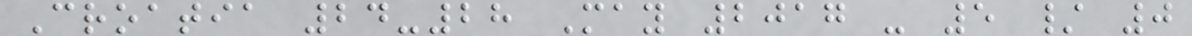Croatia 24-28 May 2017 - 5 / 0
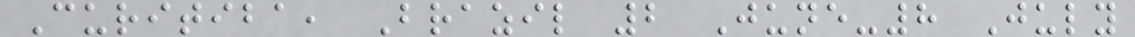Curitiba, Brazil 2 June-8 July
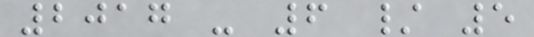2017 - 6 / 5
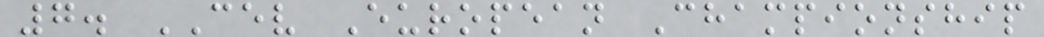7. CEV European Championship
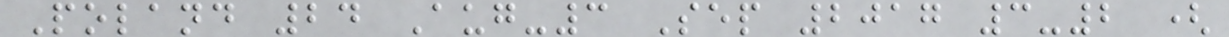Poland 24 Aug-3 Sep 2017 3-2 (
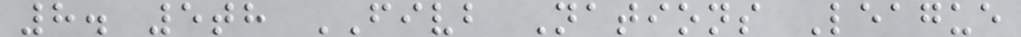8. 5th FIVB Nations League
